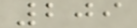209
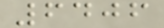6406
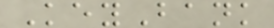KeyBank
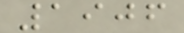1906
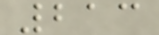213
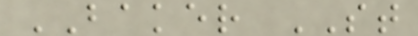BAKER ST
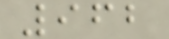962
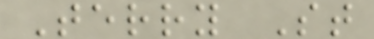Terry St
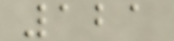121
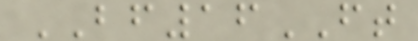BF16FT
